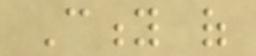City of
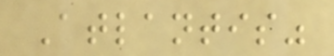Atlantis"
